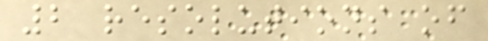2 resolutions of
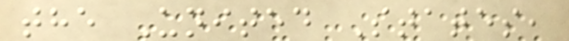the United States,
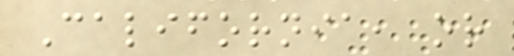California, or
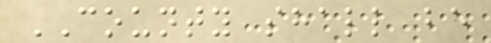COUNTY shall be
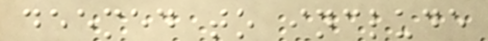deemed to include
